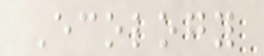Ecology
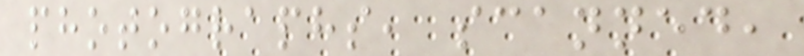photographs, scanned,
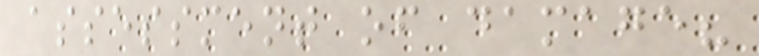assessment of damage?
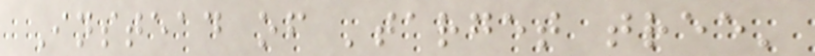Instead of 'target tree'
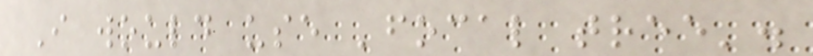I would use 'focal tree'.
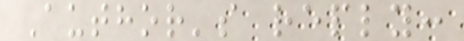Author's reply:
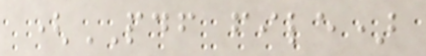(PDF file)
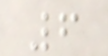6
